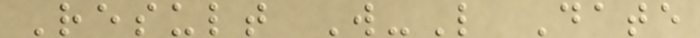Result W-L Date
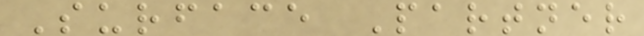Surface Partner
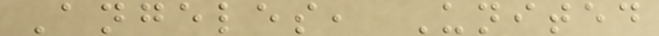Angeles, United
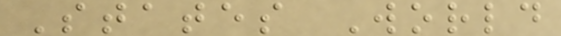States World
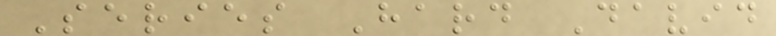Series Hard David
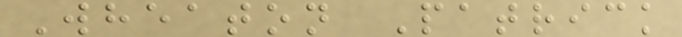Wheaton Patrick
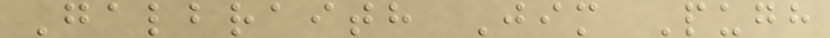Galbraith Jim Pugh
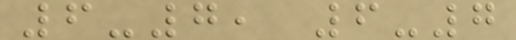6-7, 6-7
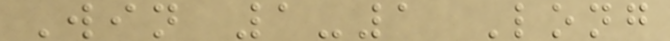Win 1-1 Long
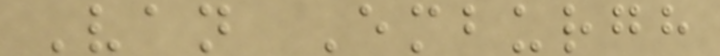Van Emburgh
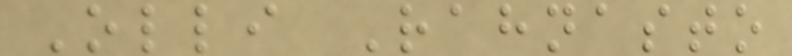Olli Rahnasto
